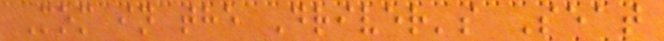Mom in the Driver's Seat
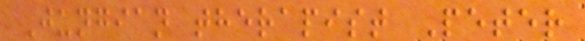Jungian therapist Peter
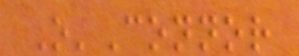O'Connor
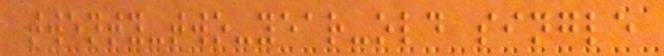twenty-two-year-old single
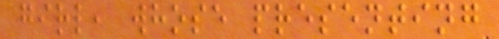girl, whose presenting
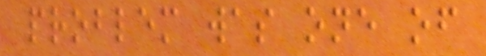problem was one of
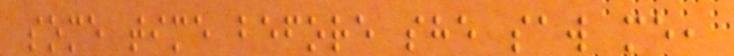some time before she saw me,
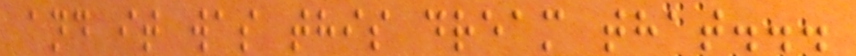and it was this dream that...
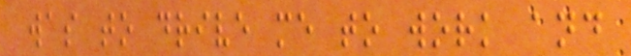was to drive me to work and
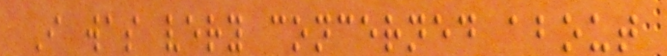I was very concerned about
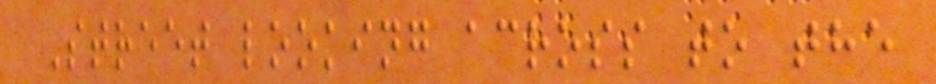Street looking across to the
